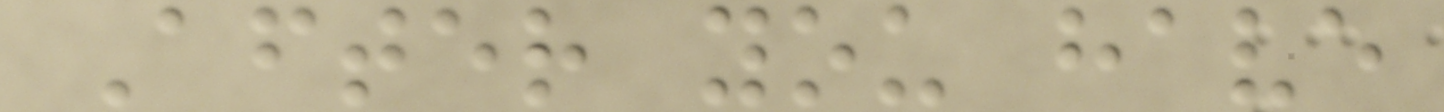After you have
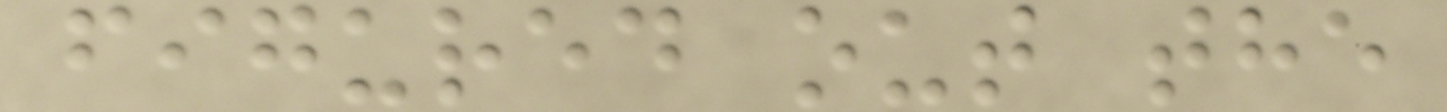figured out the
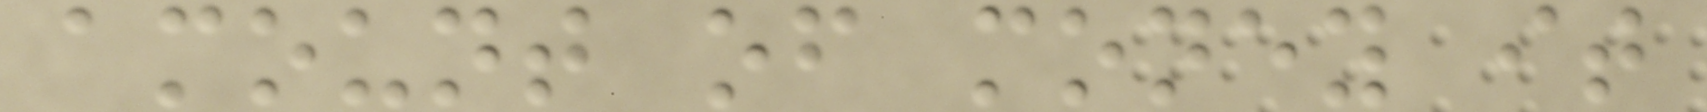amount of money it
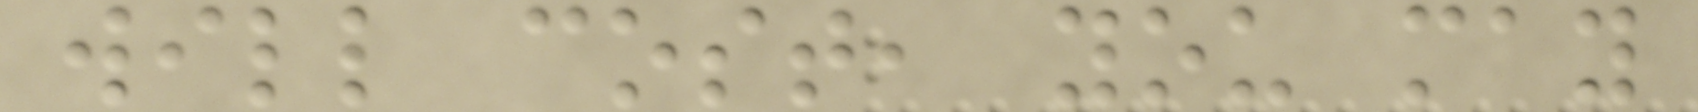will cost, you may
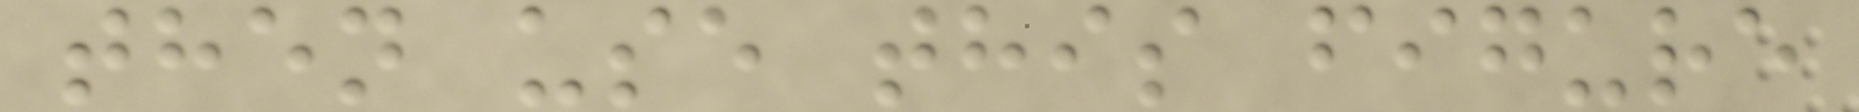then use this figure
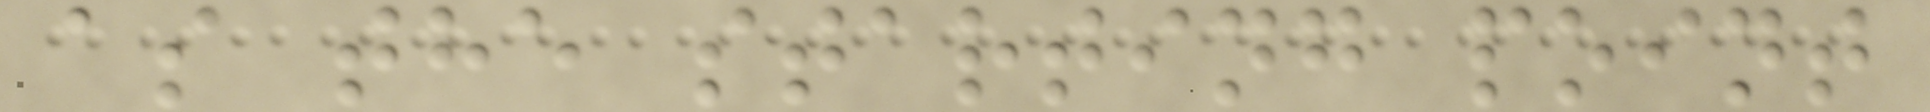as the starting point
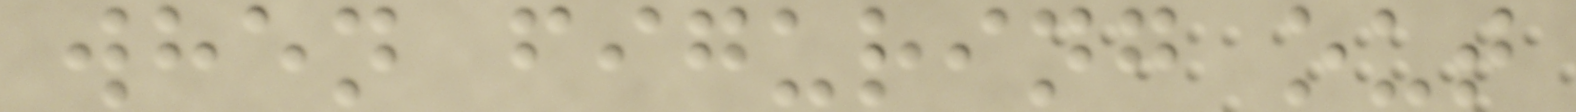when figuring out
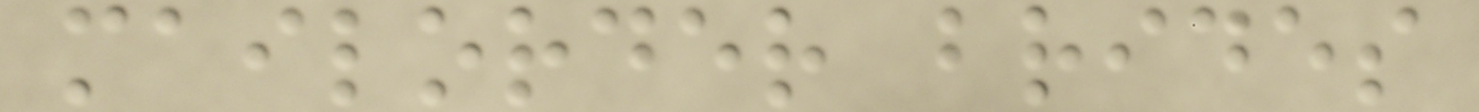mailorder brides
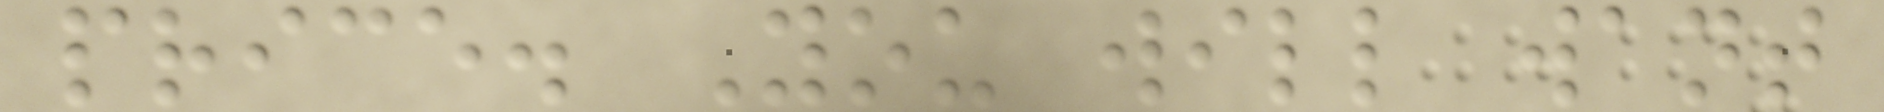price. You will want
